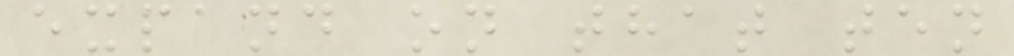expand on that ten
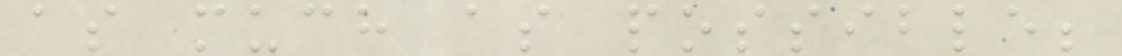as much as possible;
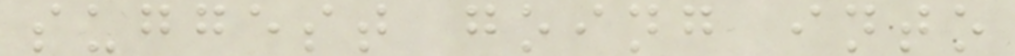suggest going into
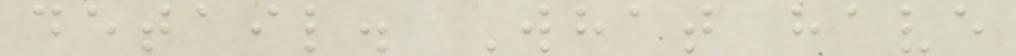detail. What have
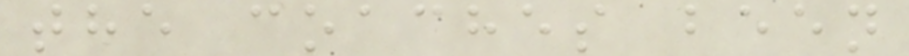the coaches been
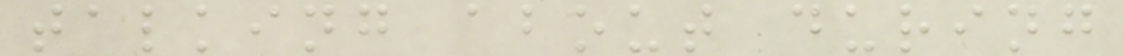talking about during
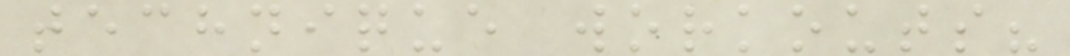technique workouts?
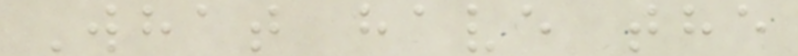What have the
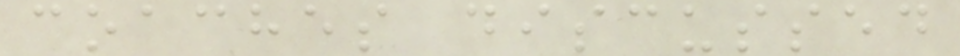coaches discussed
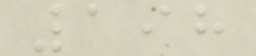198
